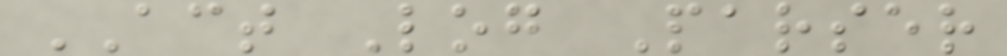ACT Log Parser
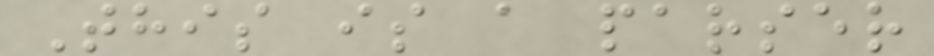This is a parser
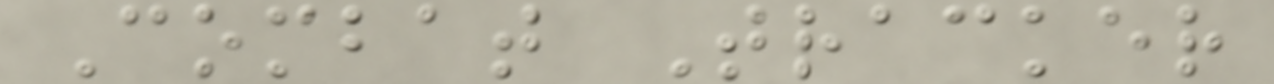Combat Tracker
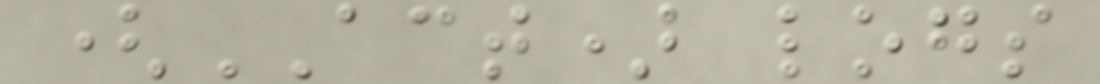(ACT) logs
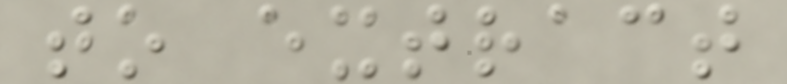to extract
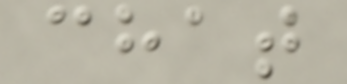chat
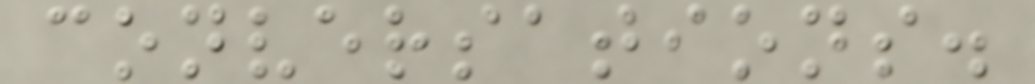conversations.
